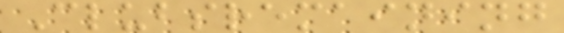Clubsremaining
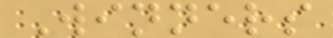Winners
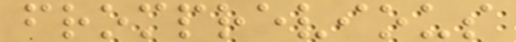fromprevious
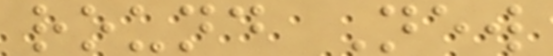round New
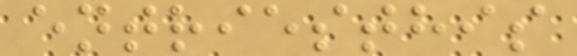entriesthis
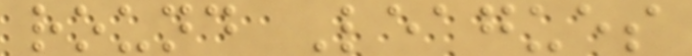round Leagues
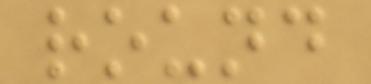round
